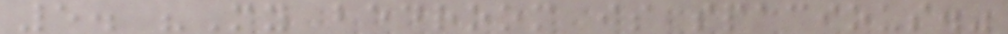5. "My bedroom is spacious."
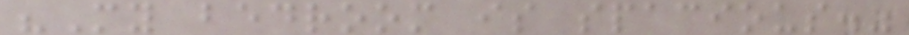"My bedroom is spacious."
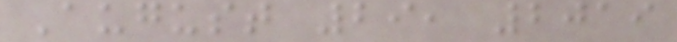August 29, 2019
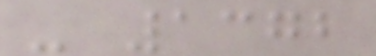- 1372
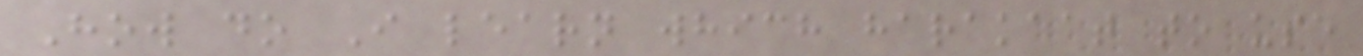How do I learn which harakaat to use
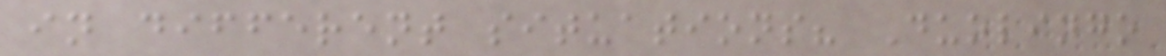in different situations? Duolingo
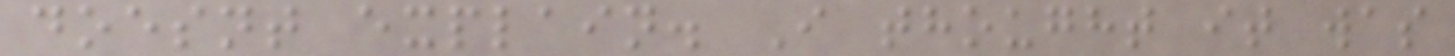doesnt explain. I thought it was
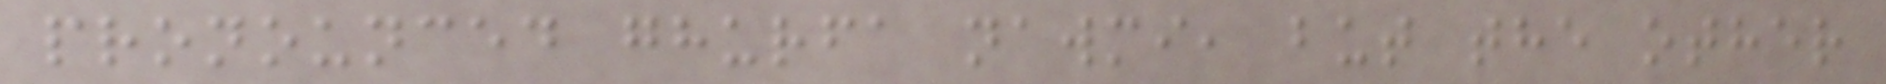pronounced ghurfa nawmi, but the other
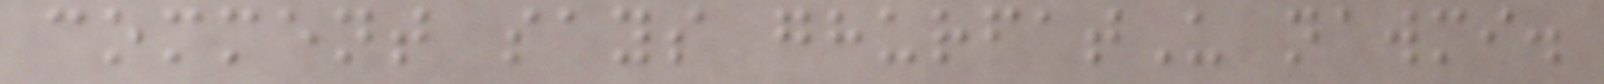comment says ghurfatU nawmi.
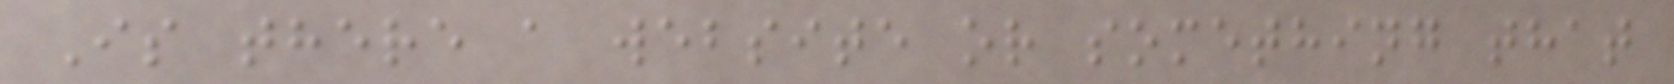Is there a website or something that
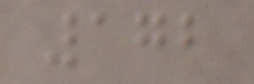172
